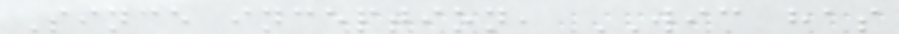Since inception, WIC has
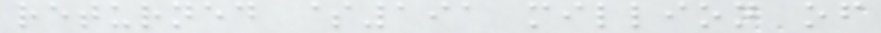returned $191 million of
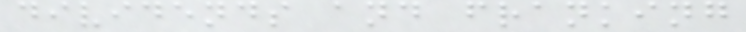dividends and franking
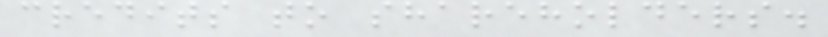credits to shareholders.
